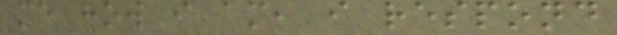me how i am, i respond
